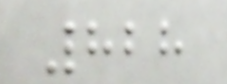828
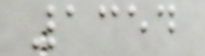1354
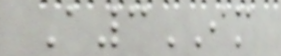A3IM
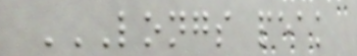LONGS PEAK
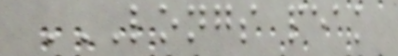LONGS PEAK
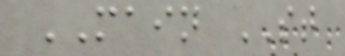MAIN ST
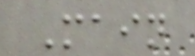Main
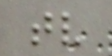tv
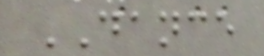DANCE
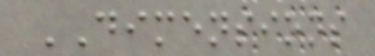DIMENSIONS
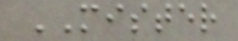MISTER
